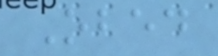Obed
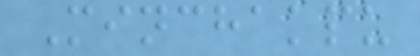Minchakpu
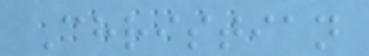Christian
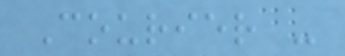Courier -
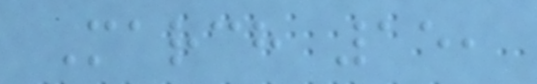March 15,
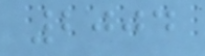2004
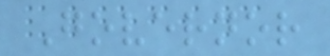Governor
